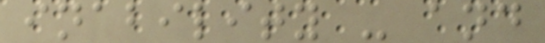inability - and
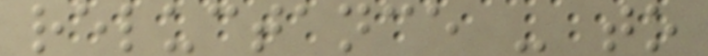reluctance - to
